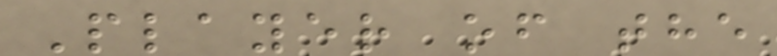Player of the
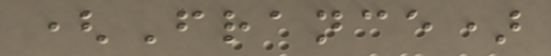(France)
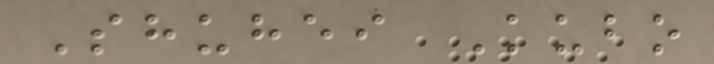Shuhei Kubo
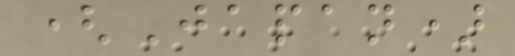(Japan)
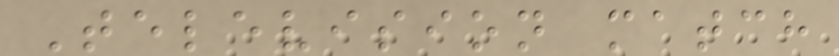Television match
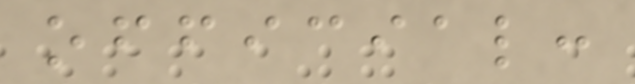official:
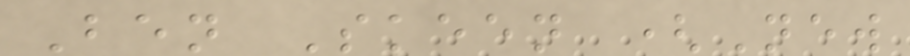Ben Skeen (New
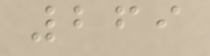269
